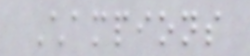Champions
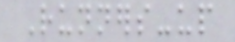Runners-up
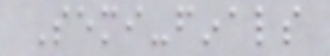Semi-finals
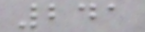241
